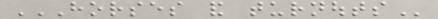HORSES AND TURNOUTS
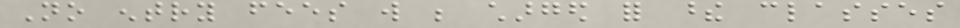No entry fees will be charged for these classes
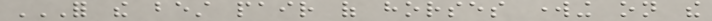FOR THE BEST PAIR OF HORSES WORKING ON THE
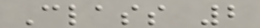Class 2
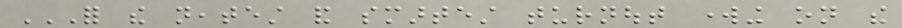FOR THE NEATEST AND SMARTEST TURNOUT WORKING ON THE
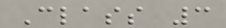Class 3
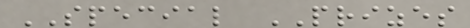SPECIAL PRIZES
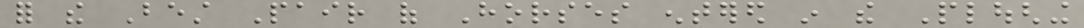for the Best Pair of Horses entered in the Ploughing
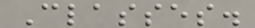Classes.
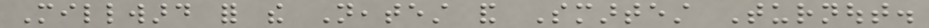Millward for the Neatest and Smartest Turnout.
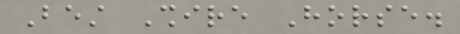Best Shire Horse.
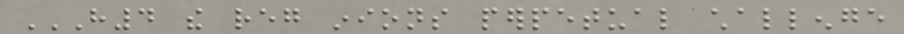H4 THE REG INIONS PERPETUAL CHALLENGE
